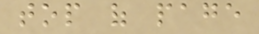top of page
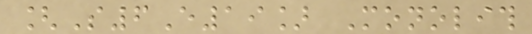[S6E19] Monolith
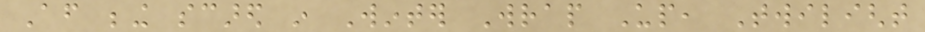After being scared in Winter Wrap Up, Twilight
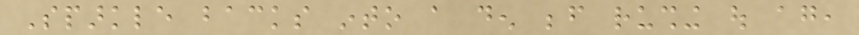Sparkle backs into a den before rushing out again,
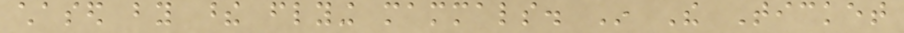chased by these flying mammals. In The Ticket
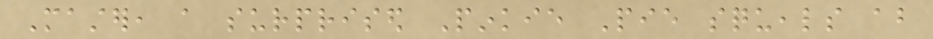Master, a surprised Pinkie Pie squeals about
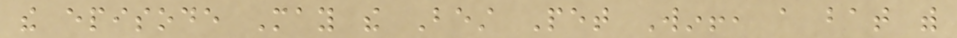the episode May the Best Pet Win!, a bat with
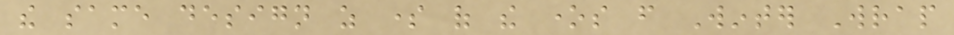the same design as some of the ones from Winter Wrap
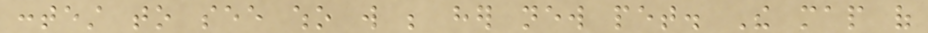contest to see who will be her new pet. The map of
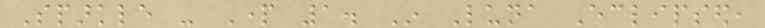Sparkle - Part 1. In Luna Eclipsed,
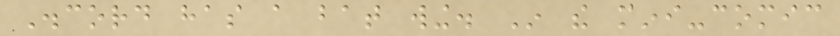Discord has a bat wing. In the mini-comic
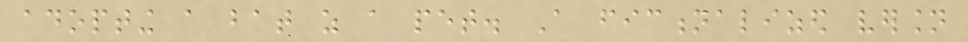adopting a bat as a pet. A fictionalized version
